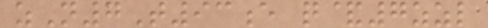zN7T93e q&7zzl
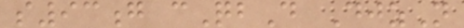s93g cQbD DjzN
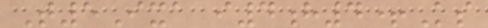T5Ixa i4h4+Ks
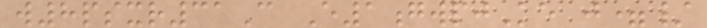w8psxr31C E1gwpjKe j=/
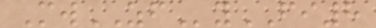MwZFyFI8
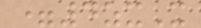=4zxX
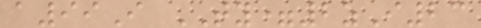a99I TY=2zI23
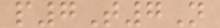p7T7N
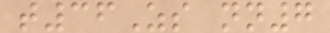t36Zs nn7
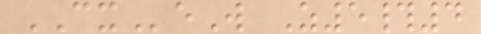CXeW Z5#4
